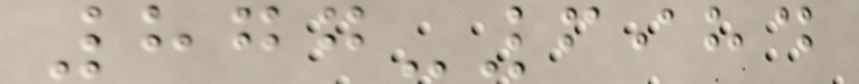877-6984
